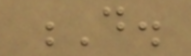D.
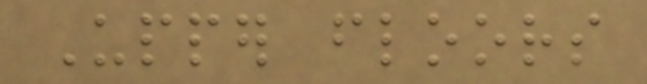Upper floors
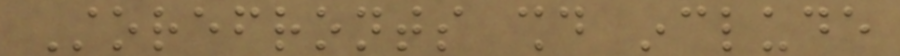Storefronts should include
